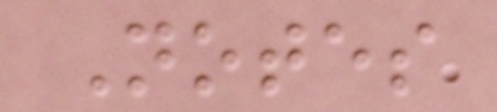Notes
